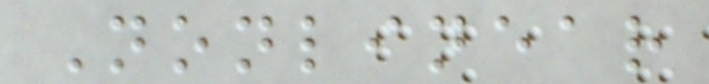Nonlinear
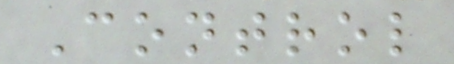Control
